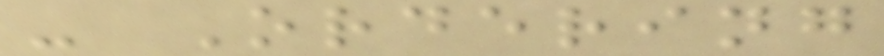- Ordering
